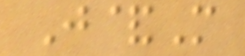J&M
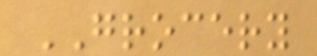GROCERY
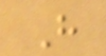H
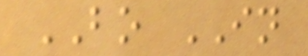BO IN
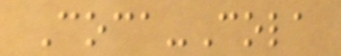Coca-Cola
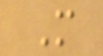M
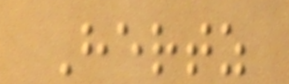Hertz
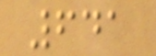641
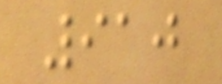910
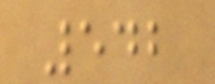542
